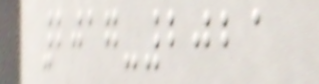2017-2021
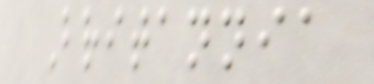Britannia
